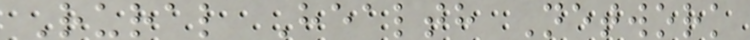Rural Health Network
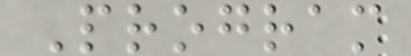Program
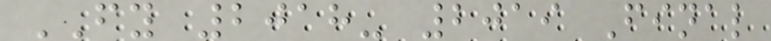FY 2018- 2019 Final
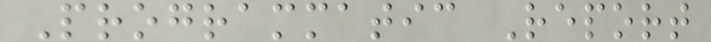Programmatic Report
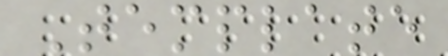Template
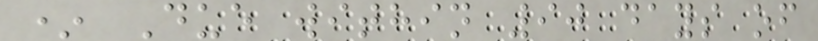* Due within 90 days of
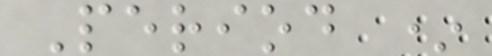Period *
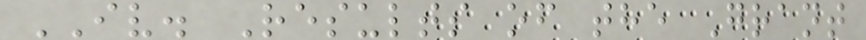IV. Results of the Grant
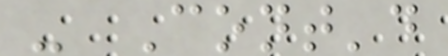- Cont'd
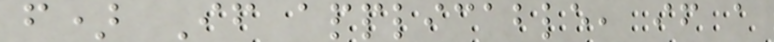f) If applicable, if a
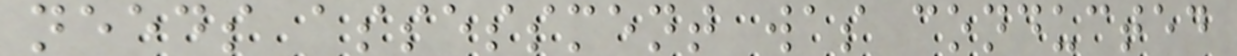needs assessment was conducted
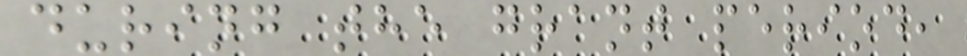during the grant period,
